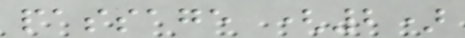passage (2)
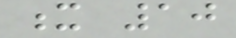x 10
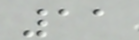11
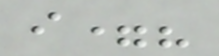i=?
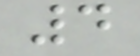4
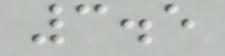3.5
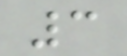3
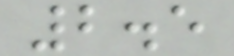2.5
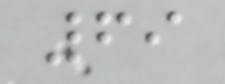69
